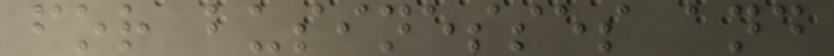for businesses and
